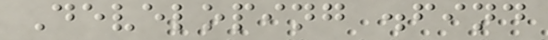Developing .find
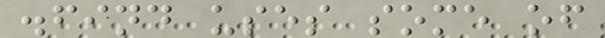.find uses some of
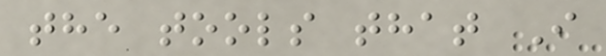the tools that I
